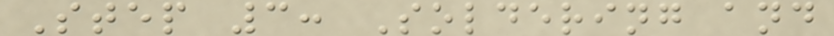Step 3: Soldering and
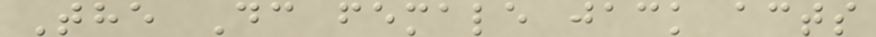The Dc female jack acts
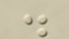.
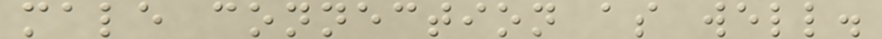male connection as well.
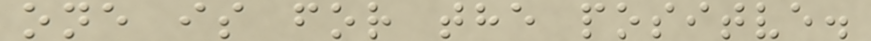one is for the positve.
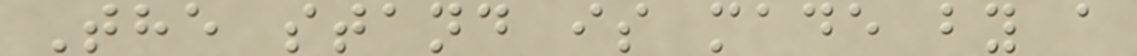The stand is made by a
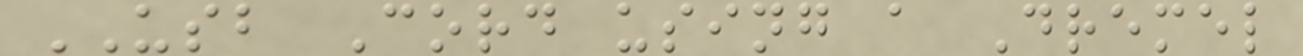USB Cord using a Dremel
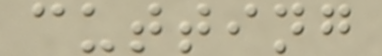cutting
